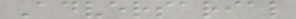Adversarial
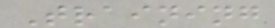Training
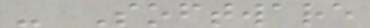- Software
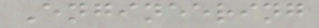Engineering
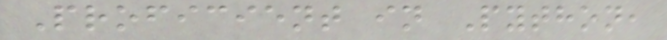Proficient in Python,
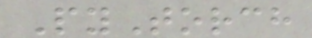PyTorch
